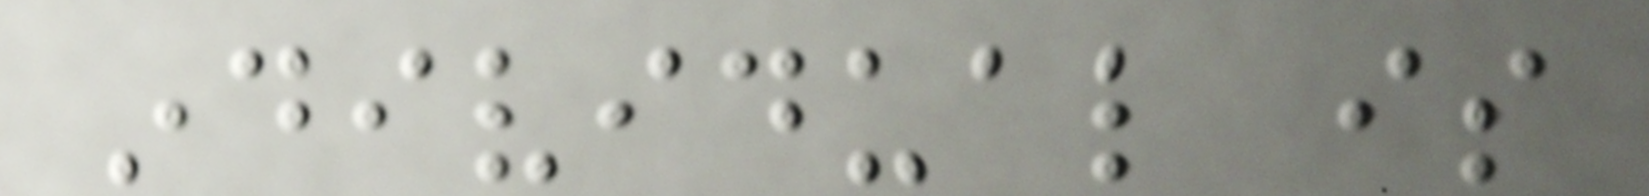individual is
